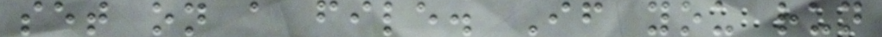set on a file. If you run
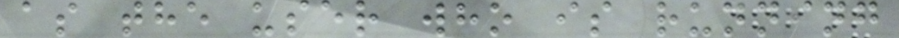as the user who is running
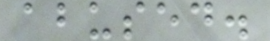abused.
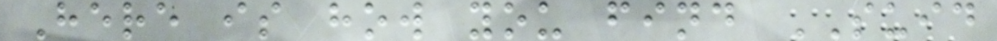Here is how you find SUID
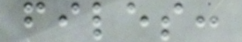files:
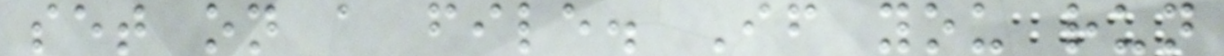set on a file. If you run
